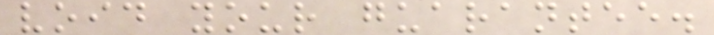void your guarantee.
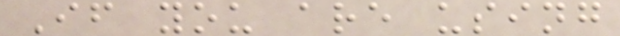If you are using
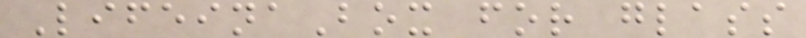LifeinaBox for glass
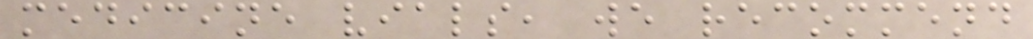medicine vials, we recommend
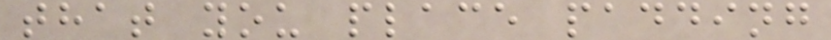that you place padding
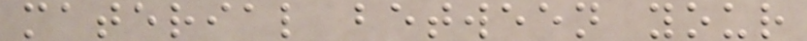material between your
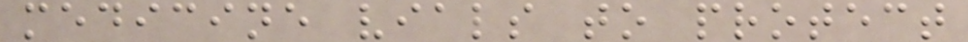medicine vials to protect
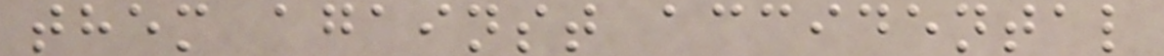them against accidental
